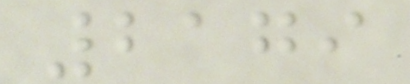2179
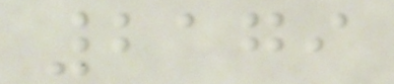2179
